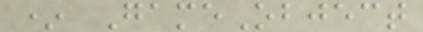* GameObject
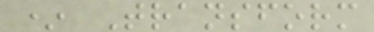* Transform
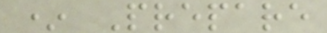* Prepare
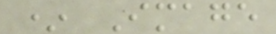* Image
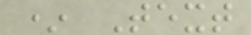* Text
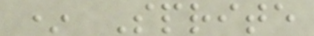* Sprite
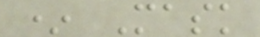* Mask
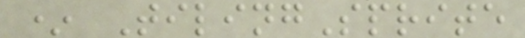* TilingSprite
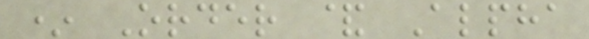* Order & Alpha
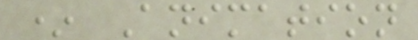* Animation
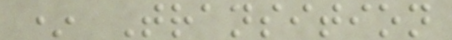* Transition
